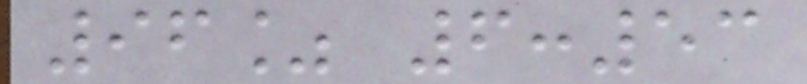96% 6:53
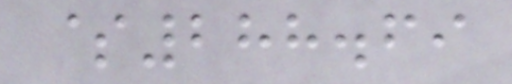$288.69
